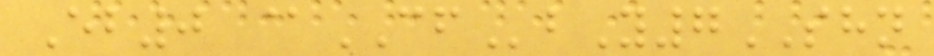Eb0 @CFbY7SHN
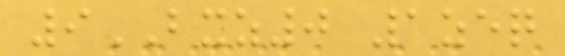9BXZ0 1zeq
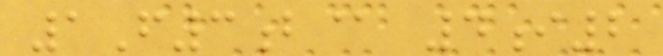1F3b@ 4i2
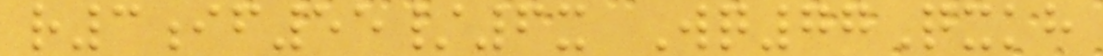r3if55/6x Wq77Qxkh
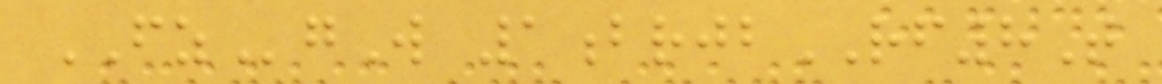FZgW 1brjbRF8T
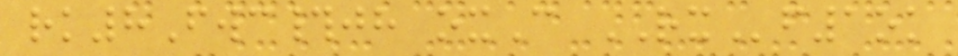rk8Fwc#jh oxC RXf1ok
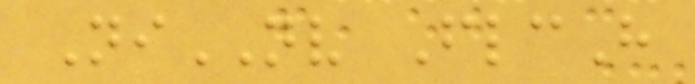NiNV FlcH
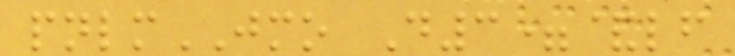pnlmJMO D3=&lf
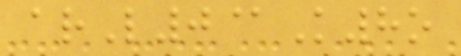arL0@K8o
